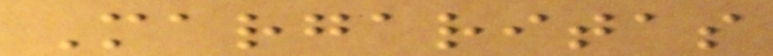Margaritas
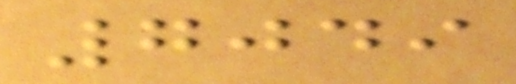7049
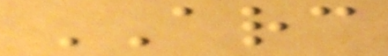ARC
